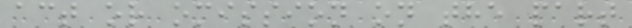act or omission on the part
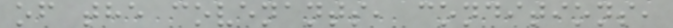of the covenants, conditions,
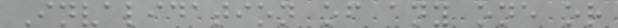Invalidation of any one or
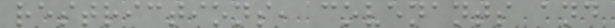restrictions, covenants and
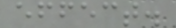effect.
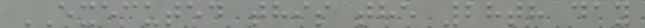EXECUTED this the 28th day
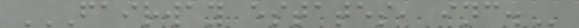FAIRWAY ESTATES, INC.
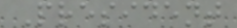President
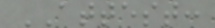ATTEST:
